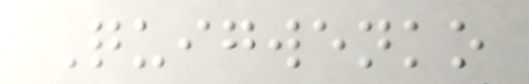Quigwenko
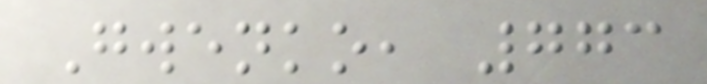Gwenko, 773
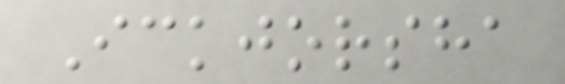Ickjorsha
